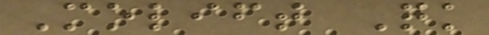Molift Quick
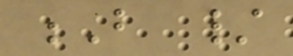B /
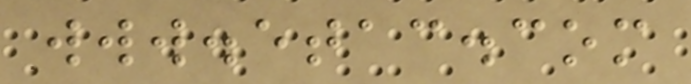www.etac.com
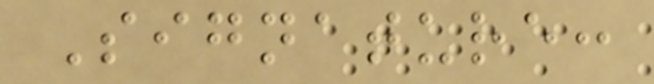Signature:
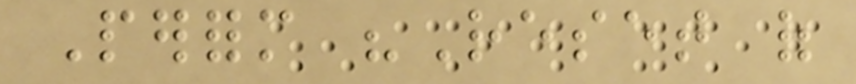Perform "Reset of
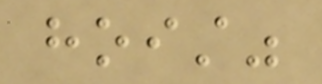hoist"
